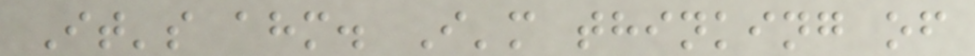It's ahm. I'm thinking of
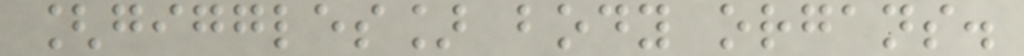[giggles] body organs.
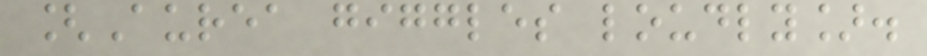[Aurea giggles loudly].
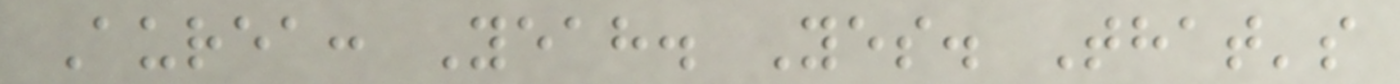Aurea: Yeah. Yes. That's
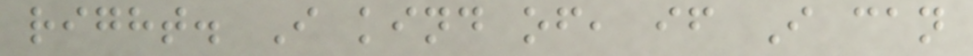right. I kind of, if I can
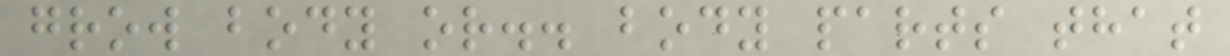grow body or.. body parts that
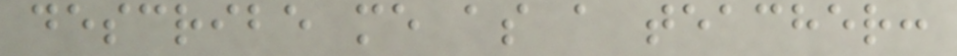describe me as a teacher:
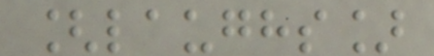[laughs]
